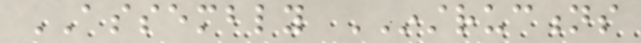ASSEMBLY INSTRUCTIONS
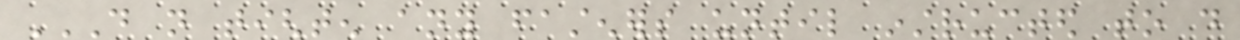DO NOT TIGHTEN ANY FASTENERS UNTIL INSTRUCTED TO DO
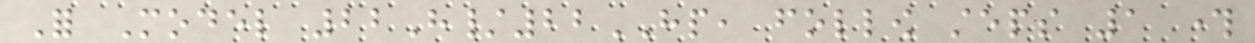For Model 22H/22HP, follow steps 1 through
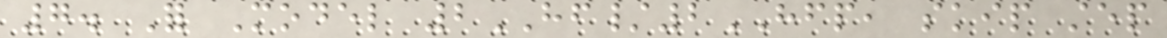7. For Model 2HF/2HFP, skip step
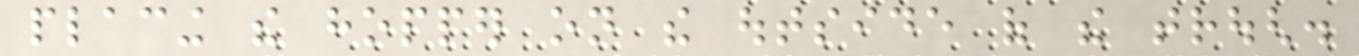placing the hopper on the outside of the trough.
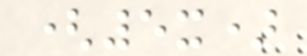(5x)
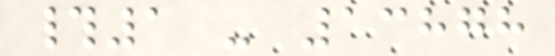#1 - 13878
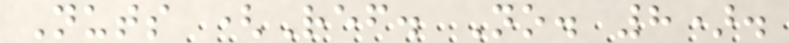Nuts (Ref. No. 8).
